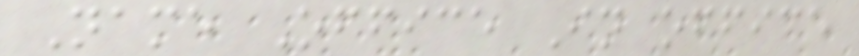Name Office In office
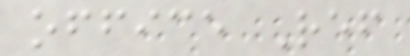office Ref
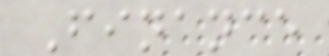Finance
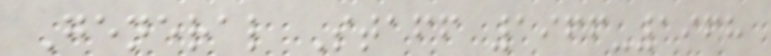General Staff 1966-1968
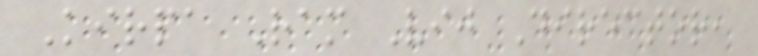Kirpa Ram Vij Director,
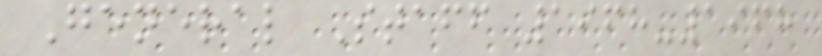General Staff 1968-1968
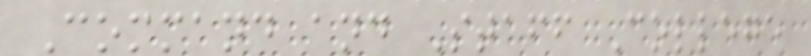Command and Staff College
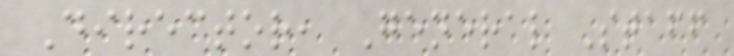Director, General Staff
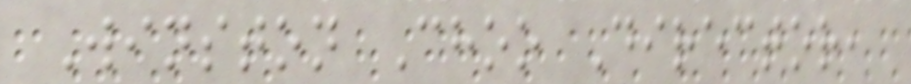Winston Choo Director,
